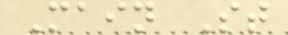Main St
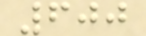600
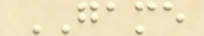GAME
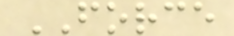FORCE
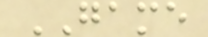GAME
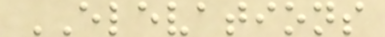ELEVATIONS
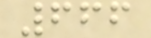666
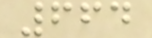664
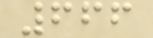666
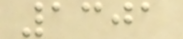1301
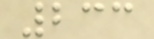233
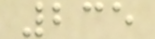235
